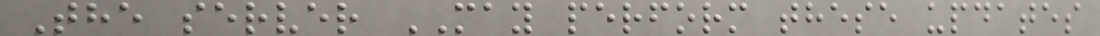The server MAY perform these updates
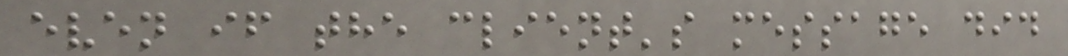even if the client's message did
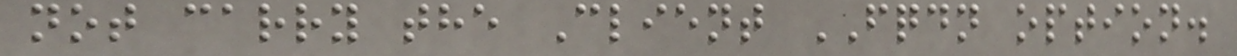not carry the Client FQDN option.
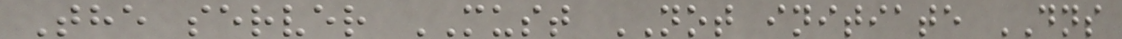The server MUST NOT initiate DNS
